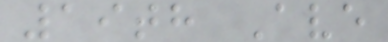19th Ave
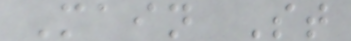Main St
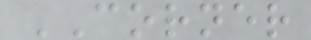CORNER
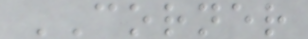CORNER
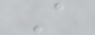A
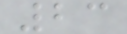23
